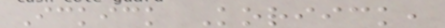Ickick Koriick,
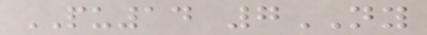PU14 7NY
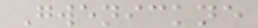Gwenickne
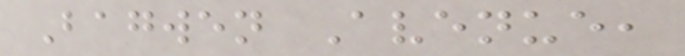Bagwen Avenue,
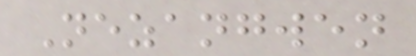Nezangwen
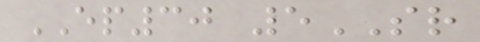EP30 5SR
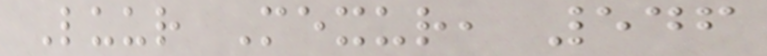Luur Mexur, 546
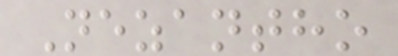Nezantho
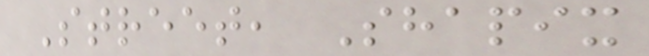Street, Shapix
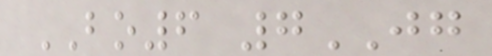BO6 7JG
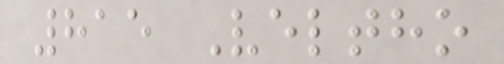815 Veltho
